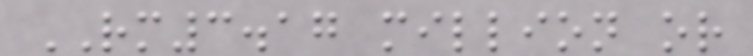RM3.17 million or
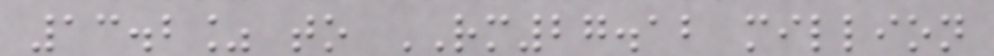13.2% to RM27.12 million
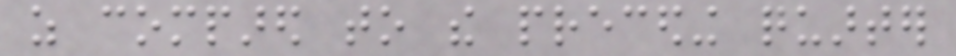as compared to the preceding quarter
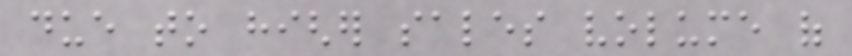due to higher sales volume of
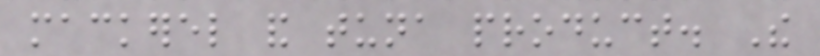mackerel and tuna product. The
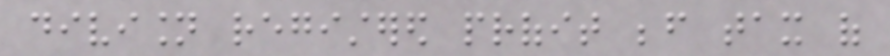division registered profit before tax of
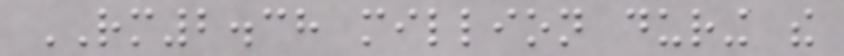RM2.38 million during the
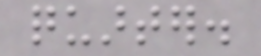quarter.
